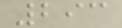293
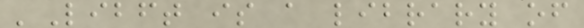'Libft is a library of
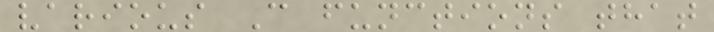various C functions that
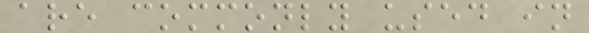are commonly used in
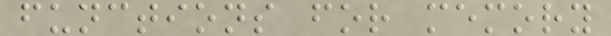functions for memory
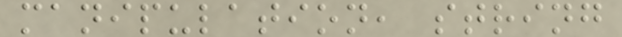manipulation, string
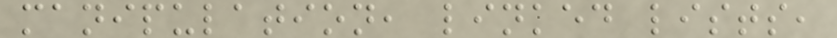manipulation, linked lists,
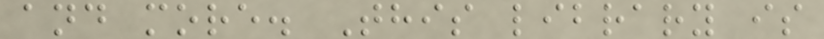and more. This library is
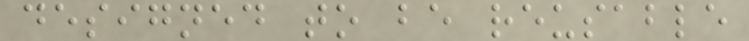designed to be reusable
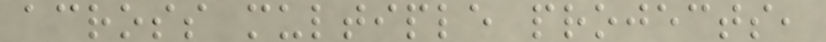across multiple projects,
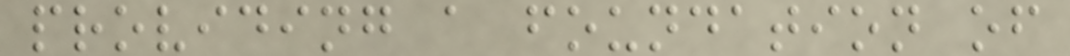providing a foundation of
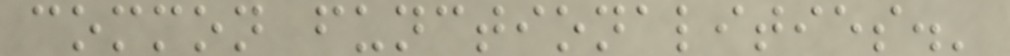common functionalities.'
